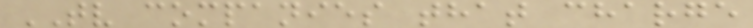TV companies that charge
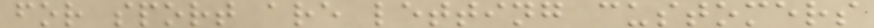for sport are letting customers
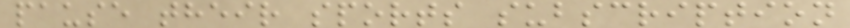pause their sports subscription
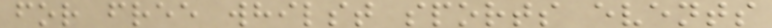for free whilst sports events
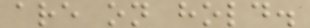are on hold.
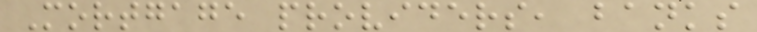Mortgage providers, banks
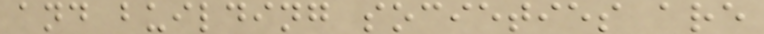and building societies are
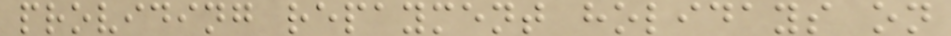providing repayment holidays on
